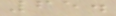65.
